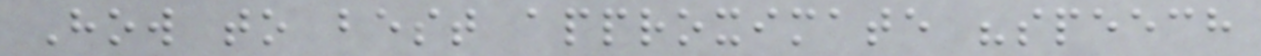How to best approximate "speech
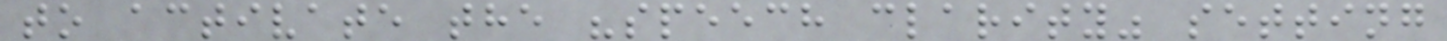to activate the "speech clarity" setting
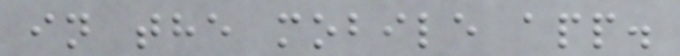in the mobile app.
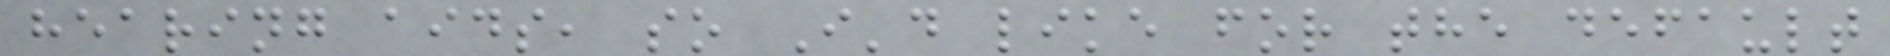hearing aids, so I'd like for the default
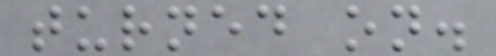turned on.
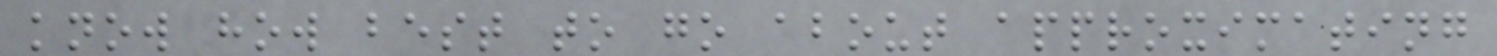know how best to go about approximating
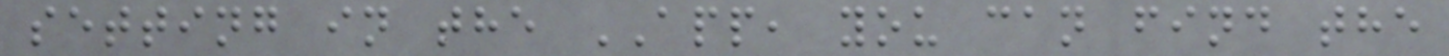setting in the APP, you can find the
